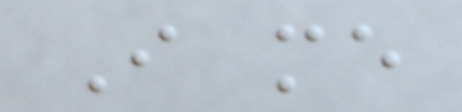I me
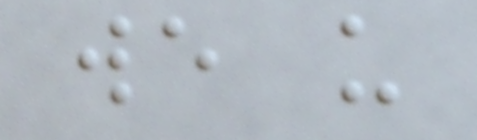we us
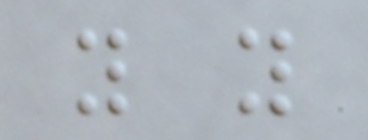you you
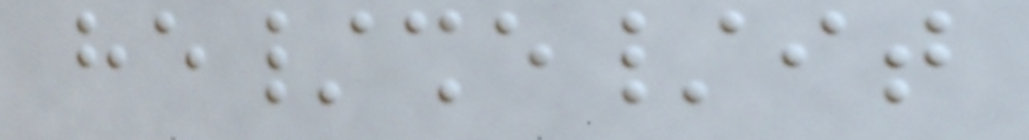he/she/it
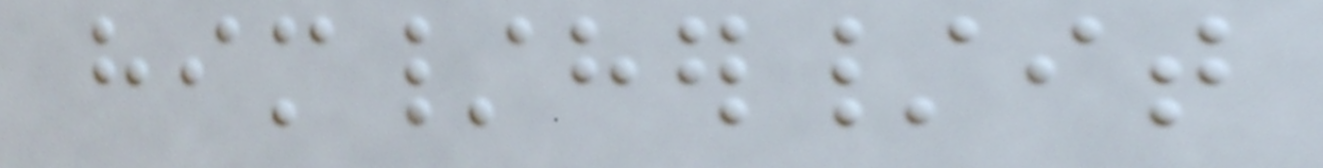him/her/it
